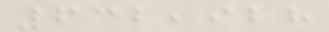632,928
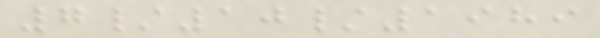7/10/1989
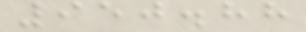950.88
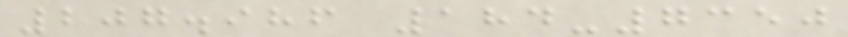207.986 184-7350
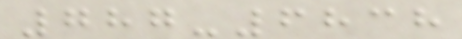787-6838
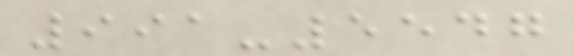991-5547
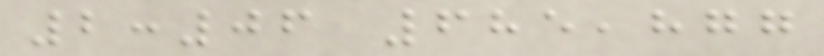2:06 685,877
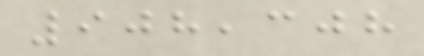908,308
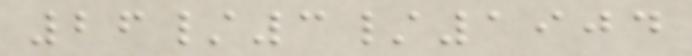26/3/1904
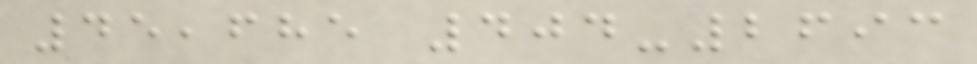45,685 404-2693
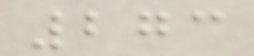273
